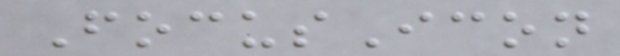FocusIcon
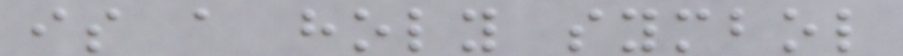is a holy symbol
